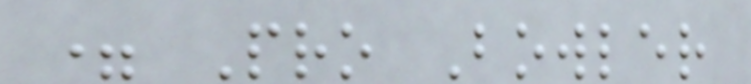= Pro Bowler
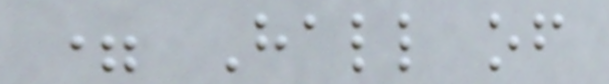= Hall of
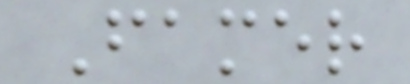Famer
